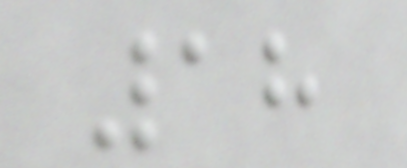18
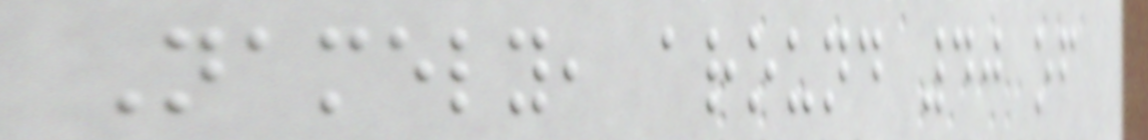Namely, around 40 of
